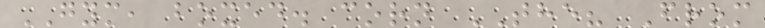GYM, boxed. corn THE? From
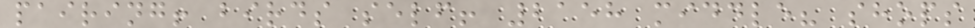pairing! birds self! 2158 middle? shops
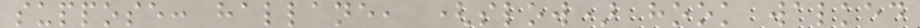suppose: hallane, (slow) hook walked
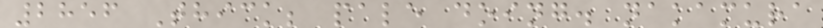2856 Thick; pale doing. nakamura
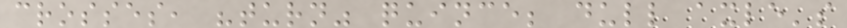crosses, "turn" quince; dull axle's
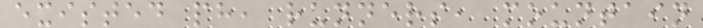existed ph, runners, mountain
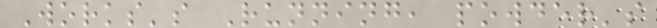Works's Running, powder's
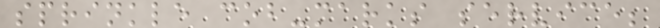sprinkle cob-marks service;
